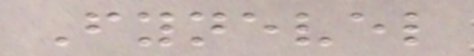Fynevel
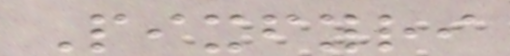Pixfyri
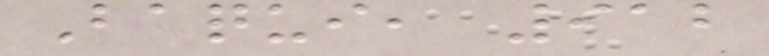Baqui, 912
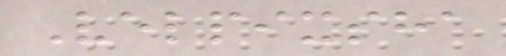Velpixsha
